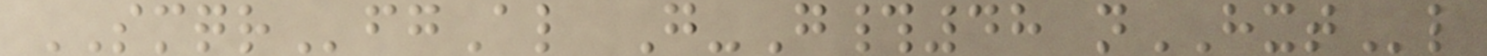SMQRfgAl G-G#48 nHXTl
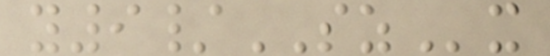y9/SZx
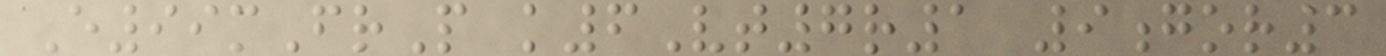E99mFrP k6Vt7r1 9gor3
